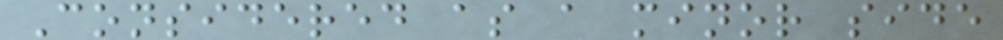Considered as a minor side
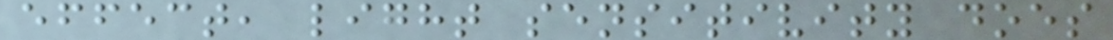effect, light sensitivity does
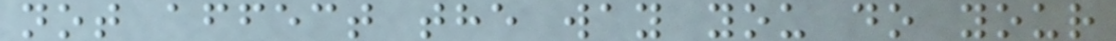not affect the way you do your
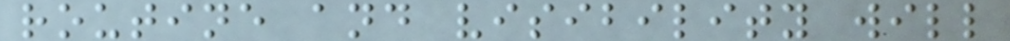routine and visibility will
